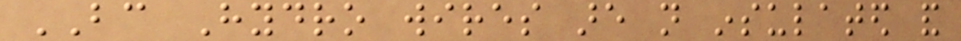BC Hydro wires are not insulated and
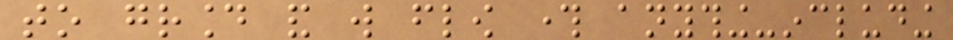to ground and will flow through anything-including
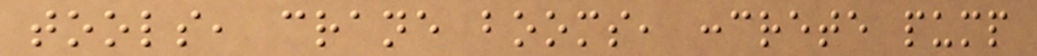tools, crane booms, concrete pump
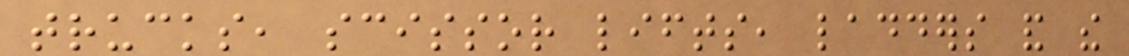trucks, scissor lifts, ladders and the
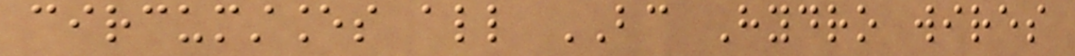circumstances all BC Hydro wires
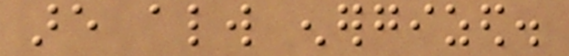are always energized.
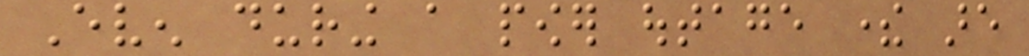Even during a power outage there are
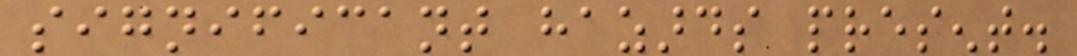significant hazards present.
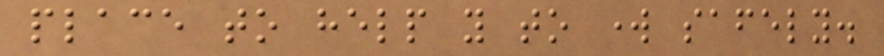place to help you to work safely.
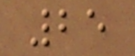25
